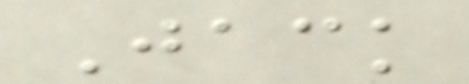Jack
